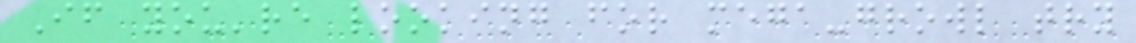If you're looking for mega-growl try
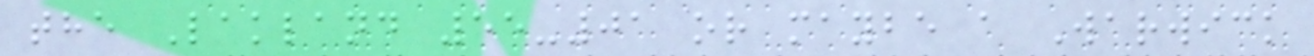the Lakland 55-01 or maybe a Warwick
